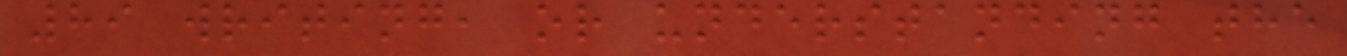89 writing, or understanding the
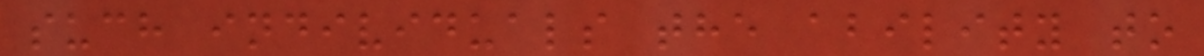such individuals the ability to
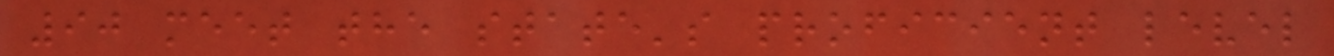90 meet the state's proficient level
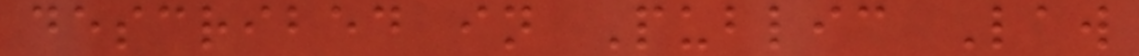described in Public Law
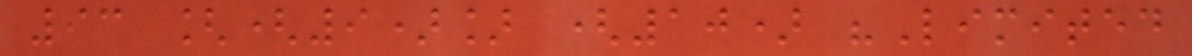93 [(9)] (10) "Limited
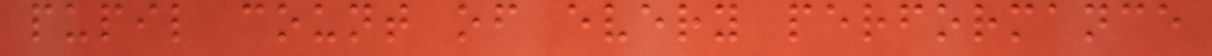pupil count of every performance
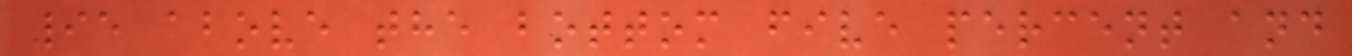95 above the bottom five percent and
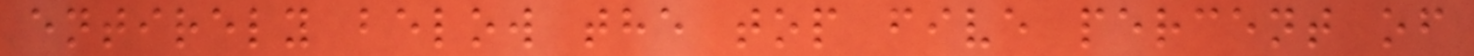entirely below the top five percent of
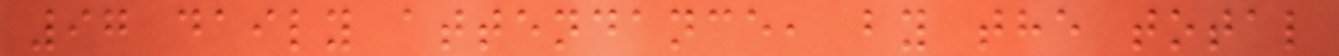97 daily attendance, by the total
